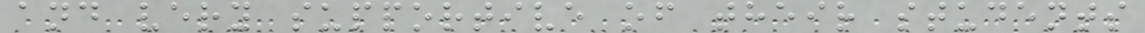and very supportive of their students
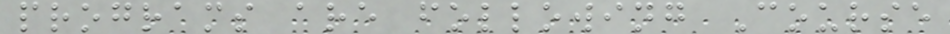programs are following Course
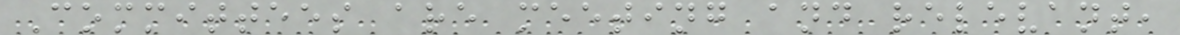Committees are meeting and relevant,
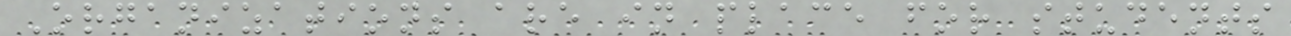Organizations are in place for students
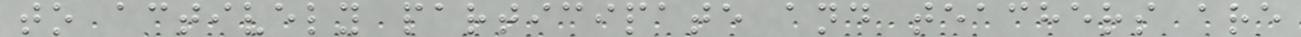to actively participate and teachers are
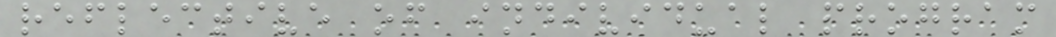reflective of individual program
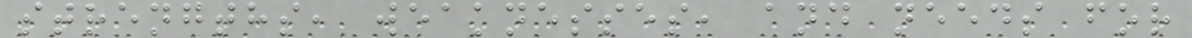strengths, weaknesses, and needs for
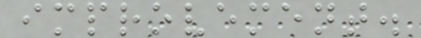improvement.
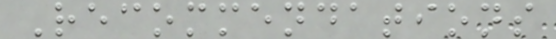Recommendations
